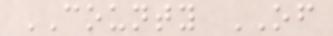COUNTY OF
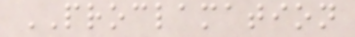PROCLAMATION
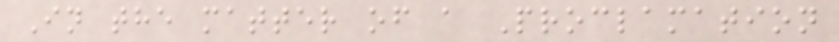In the matter of a Proclamation
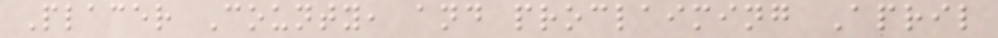Placer County, and proclaiming April
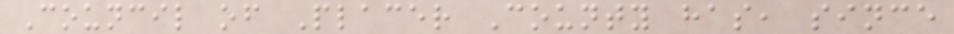Council of Placer County has, since
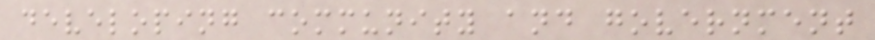developing community and government
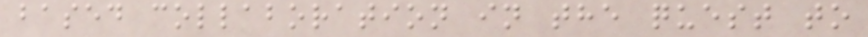based collaboration in the quest to
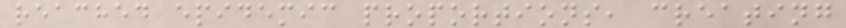reached epidemic proportions, creating
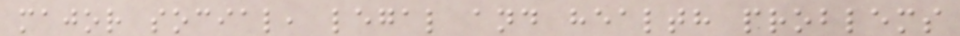major social, legal and health problems
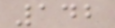142
